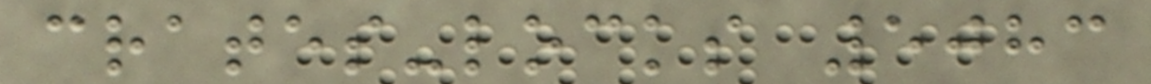crates-locks 5083
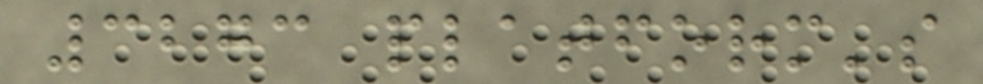3273 platform's
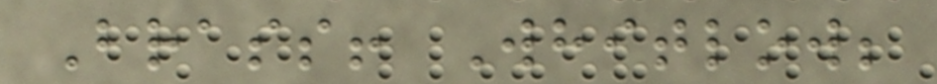Brass! Whitlow;
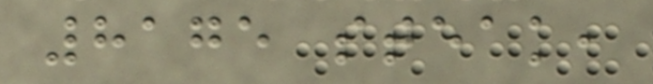8175 steak,
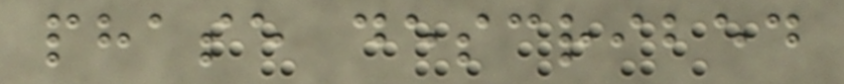phase described
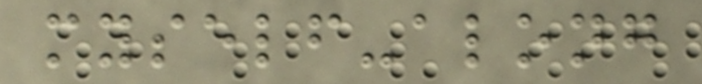myself-along
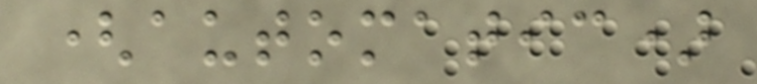(automatic)
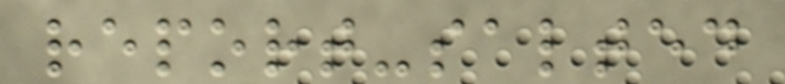report-salted
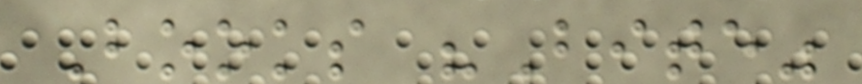Books "Bite"
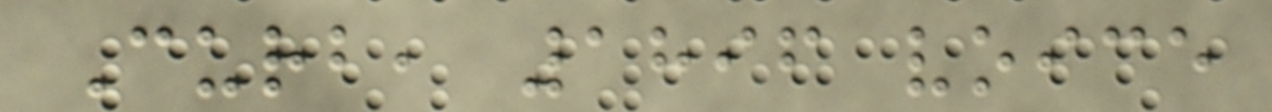Curb, 1896 voice
